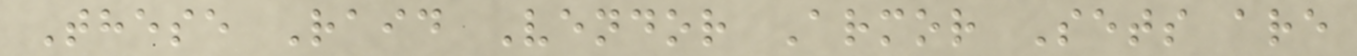These Raid Vendor Armor Sets are
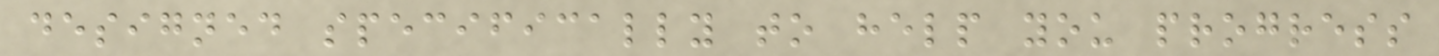designed specifically to help you progress
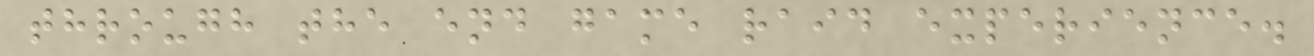through the end game raid experience.
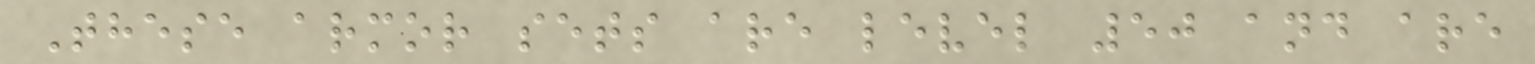These armor sets are level 50 and are
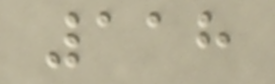118
